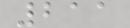211
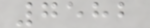7582
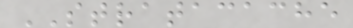STRATACACHE
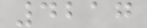4217
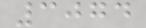3074
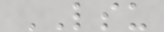LSU
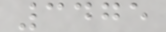3475
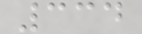334
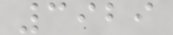3929
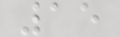15
